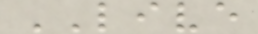LIVE
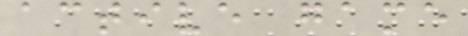active game
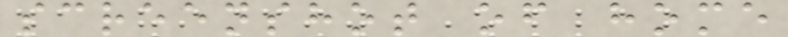screenshot of home
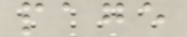page
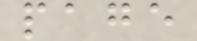page
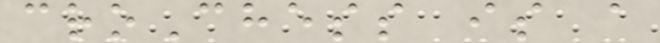croChess is a
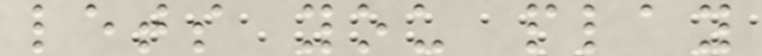lets you play
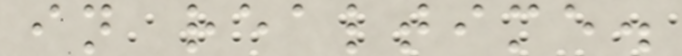in realtime.
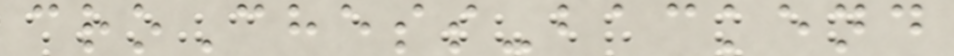croChess-backend
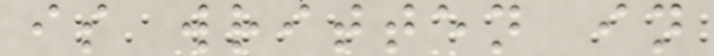is written in
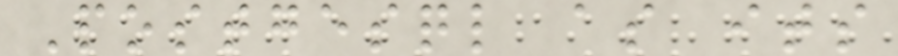Postgesql as its
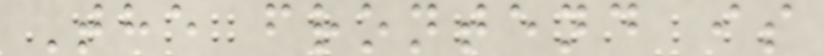The frontend is
